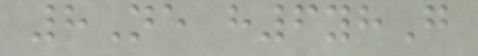8Ne h6yhG
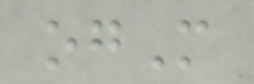ogM
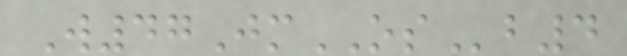W47JmOSb4
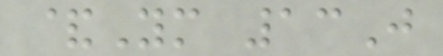&Ym 13J
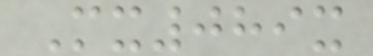Mx089x
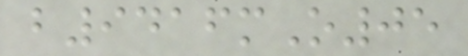b9416mO05
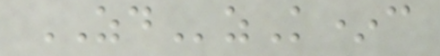ZDzK*c
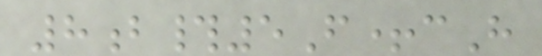8b#5F+cH
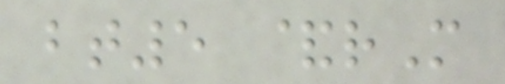bt5 &rM
